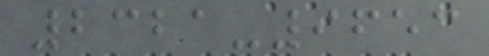2321-9653
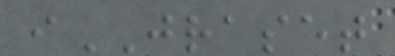iJRASET
